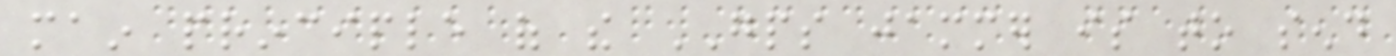main principle of the GPS jammer is to send
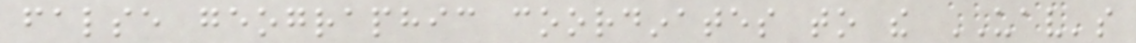false geographic coordinates to the UAV's
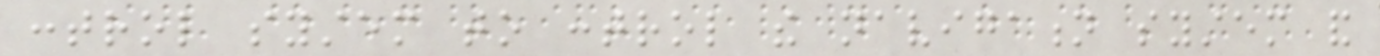control system to control the navigation system and
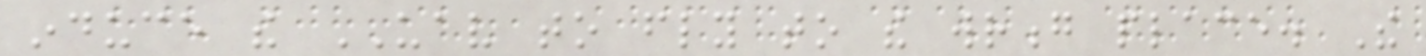induce the UAV to fly to the wrong place. The
